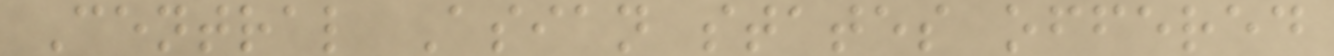Central Asian states offered
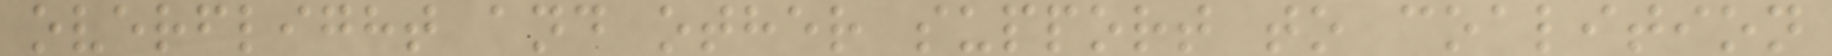overflight and other support to coalition
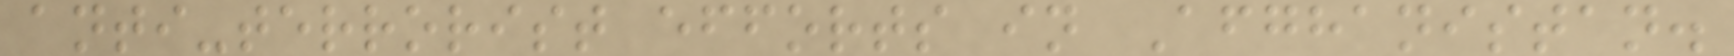anti-terrorist efforts in Afghanistan.
